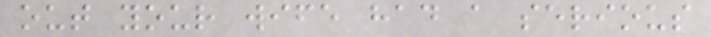out your wife had a serious
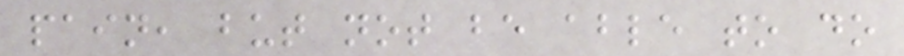pain, but not be able to do
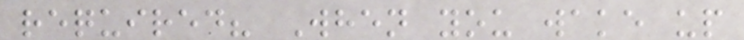required? When you wake up
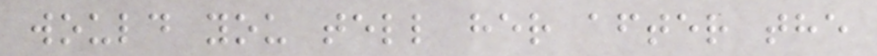would you tell her after the
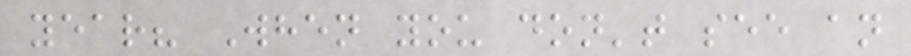year? When you don't see an
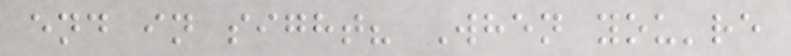end in sight? When you're
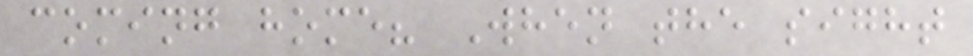coming home? When the sight
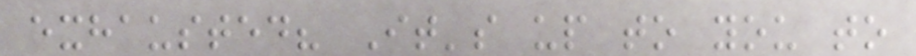exhausted? It's up to you to
